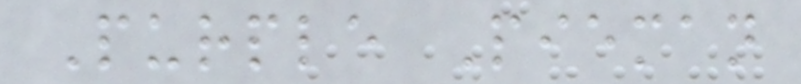Purple Pieman
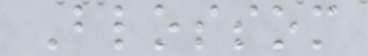Blossom
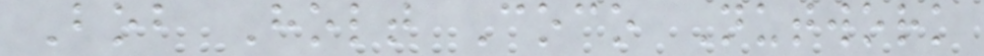Bob Holt Coco Nutwork
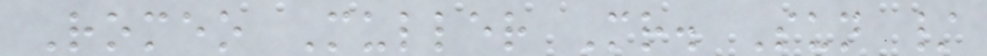Romeo Muller Mr. Sun /
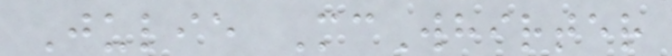Julie McWhirter
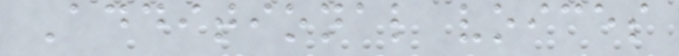Additional voices
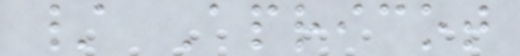/ Apricot
